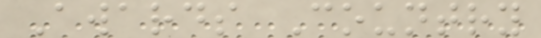Awards Country
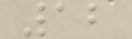12
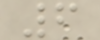6
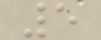5
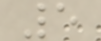5
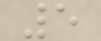5
